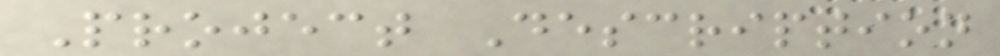Project Description
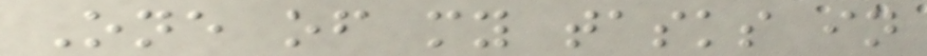One of my tasks in
